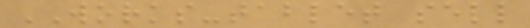WORKS-tablet sell
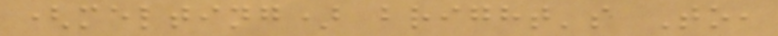(melting) bright's To,
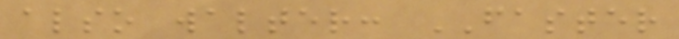also walter: FASTER
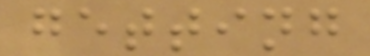getting
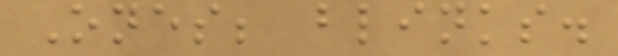Ones; blinks.
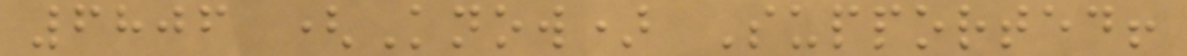6806 (Know) Supported!
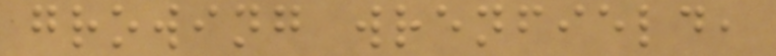growing wrenfield,
